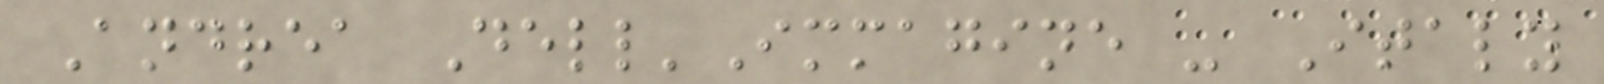Andrea Dell'Immagine - Italy
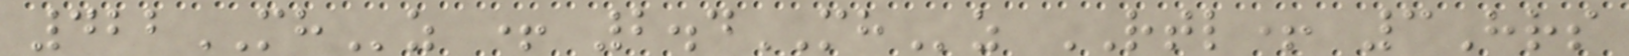422MHz + 2.4MHz RTL+ 3Hrs
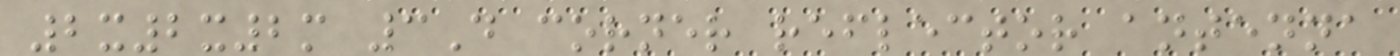2x2x2m 3D corner reflector antenna
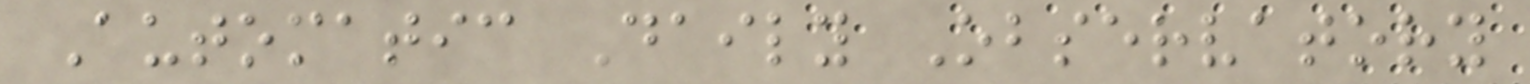Automatic Daily Observatory
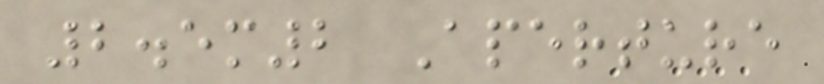2.5m2 Aperture
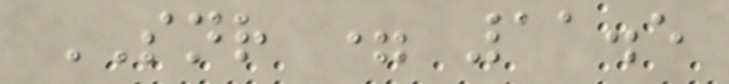SNR = 11.5
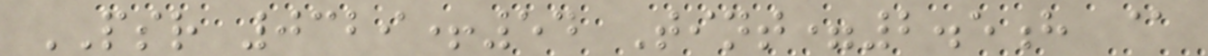PSR 0329+54 Tint=2.5h @
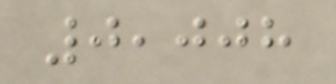0,008
